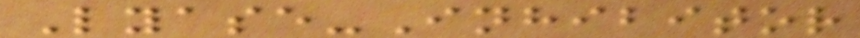Lyase-Inhibitor
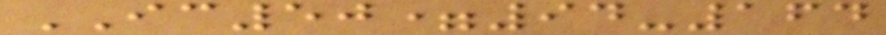IC50=94-164
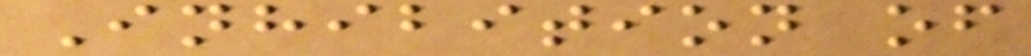Inhibition of
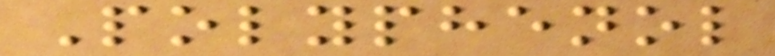Polyphenol
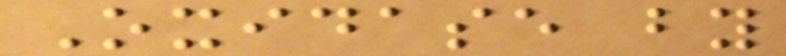Oxidase by
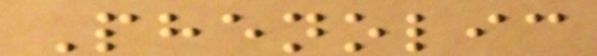Phenolic
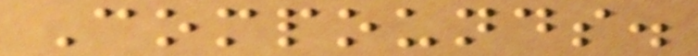Compounds.
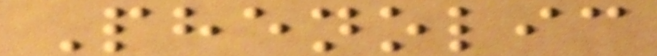Phenolic
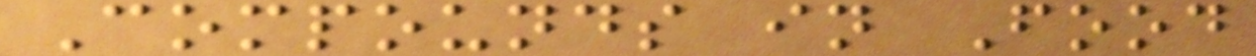Compounds in Food
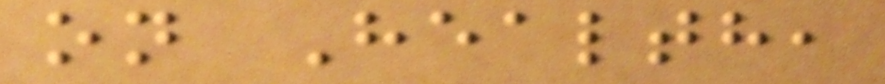on Health,
